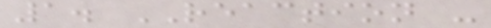1. REACTION -
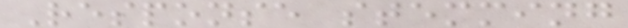Response stemming
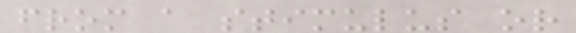from a stimulus or
